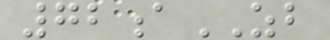72aZB
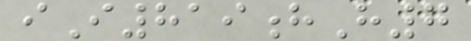iI819hH7
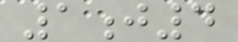1j4
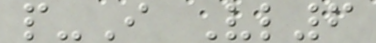p-I Vl6
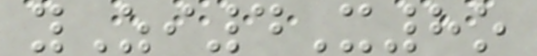yZi4X8o
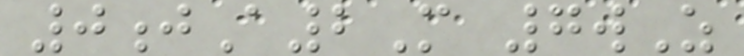0jA2M 7wZ
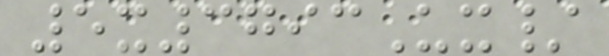5x3793Ux/
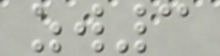zw3
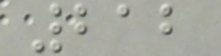212
